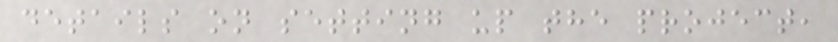details on setting up the project,
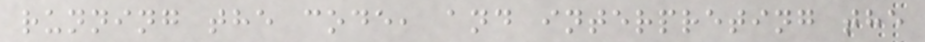running the code, and interpreting the
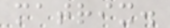matrix.
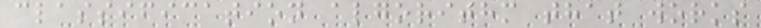classification algorithm that works
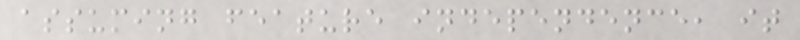assuming feature independence, it
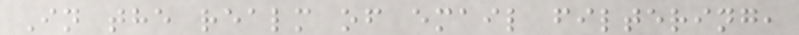In the realm of email filtering,
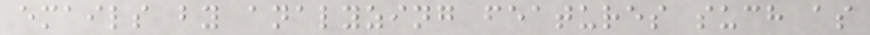emails by analyzing features such as
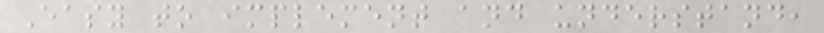Easy to implement and understand,
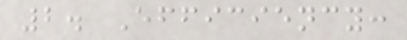2. Efficiency:
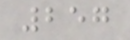257
